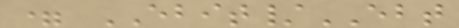= EBIT/EBT
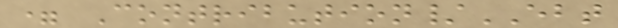= Contribution/EBT
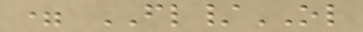= FL/OL
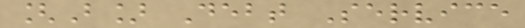[B] Debt Service
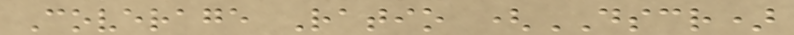Coverage Ratio (DSCR)
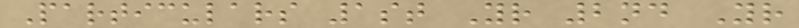Particulars 1st Yr 2nd Yr
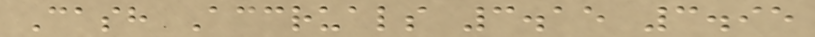Cash Accruals 3.15 3.95
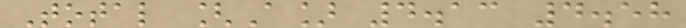Total [A] 4.13 4.58
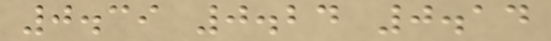0.39 0.24 0.14
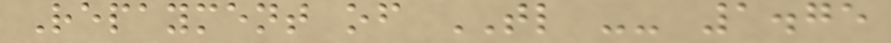Repayment of TL -- 1.75
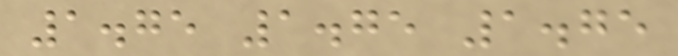1.75 1.75 1.75
